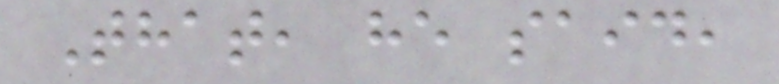That, he said,
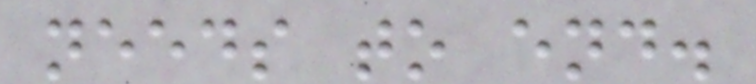needs to end.
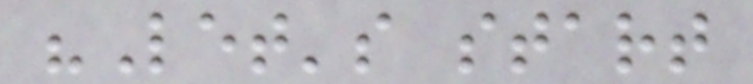"Let's start
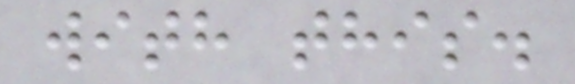with this.
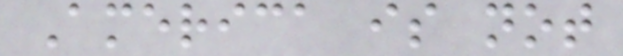America is not
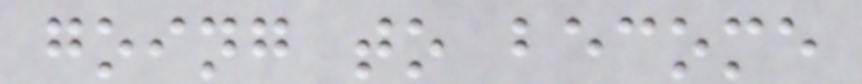going to become
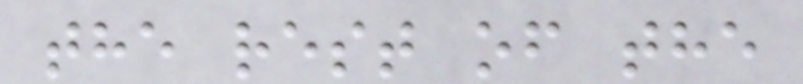the rest of the
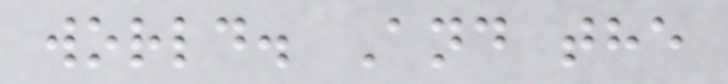world. And the
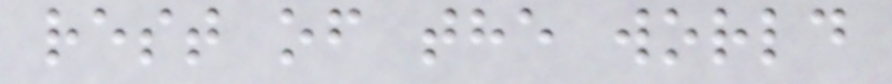rest of the world
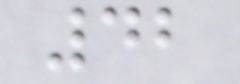42
